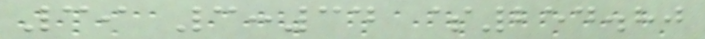39 3:34 $254.80
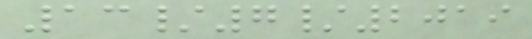13/7/2019
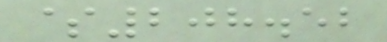$208.52
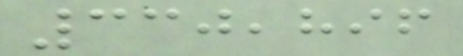330,896
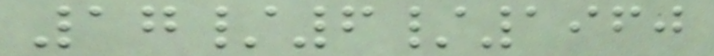17/6/1960
